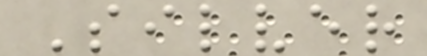Silver
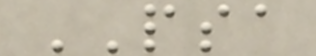PSA
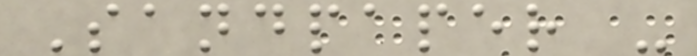Sandpaper -
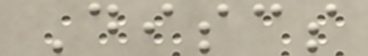Discs
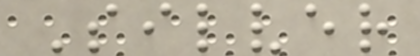Silver
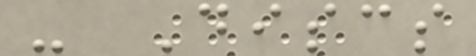- Discs
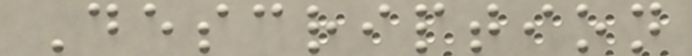Description
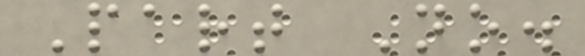Part No.
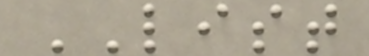LIST
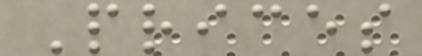Prices
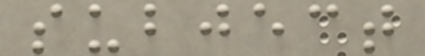subject
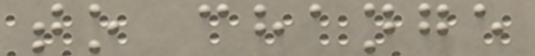to change
